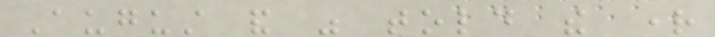August and was told the right
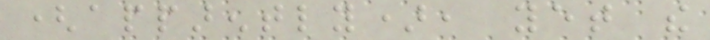(apparently), yet the
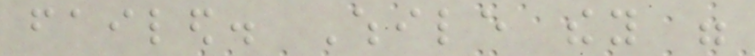failed. While they were
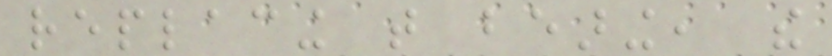replacing that bearing, the
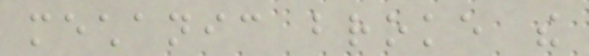mechanic broke the
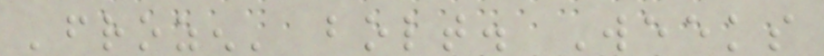'frozen' bolt. Weeks
